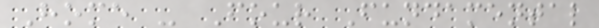Home - Four Fundamental
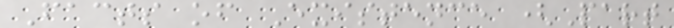Facts of Existence (Part
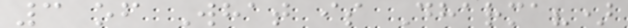3 of What is Dharma?)
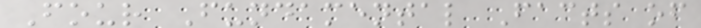Four Fundamental Facts of
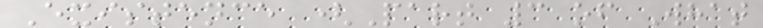Existence (Part 3 of What
